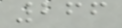266
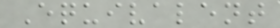Equivalent
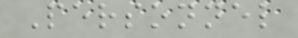Personnel
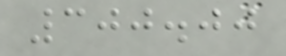300.00
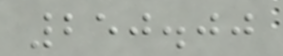250.00
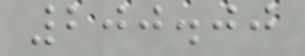200.00
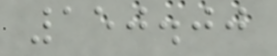150.00
